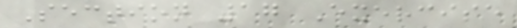Section 17 Exercise
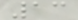13
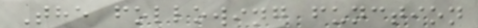The following function
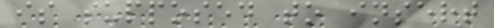is supposed to insert
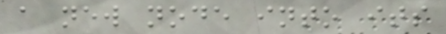a new node into its
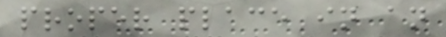proper place in an
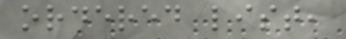ordered list,
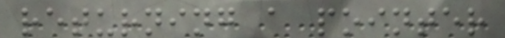returning a pointer
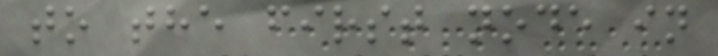to the first node in
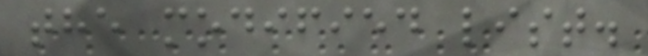the modified list.
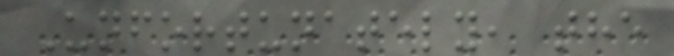Unfortunately, the
